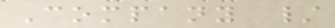Company /
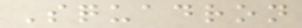Squadron
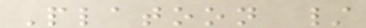Platoon /
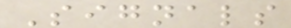Signals
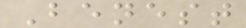Benest
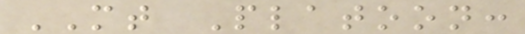MT Platoon:
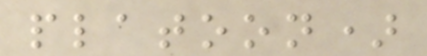platoon)
